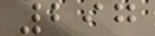297
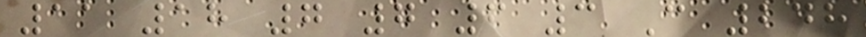11 18 7 7 6 3 C 248
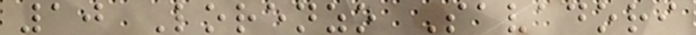10 Lorenzo Savadori
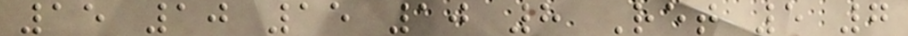15 10 15 10 8 Ret 5 7
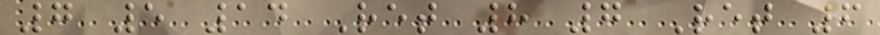7 5 14 Ret 8 7 Ret 6
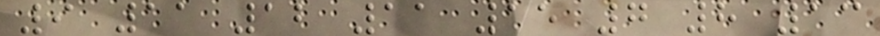9 11 12 11 15 7 8 13
